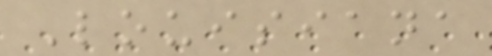Louisiana
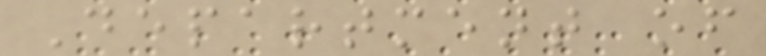Department of
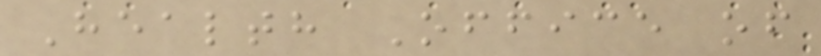Health Office of
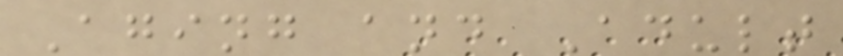Aging and Adult
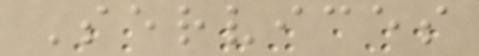Services
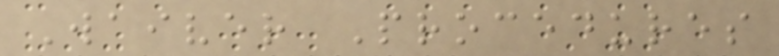Waiver Procedures
